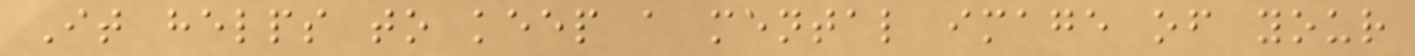It helps to keep a mental image of your
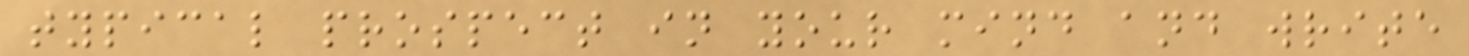typical prospect in your mind and write
